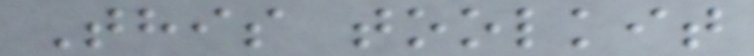This toolkit
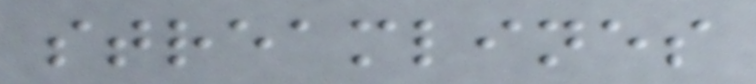streamlines
